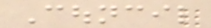Council
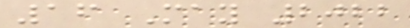16 May 2022
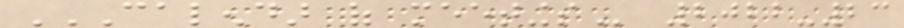CALENDAR OF MEETINGS 2022-23
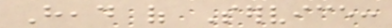Head of Service:
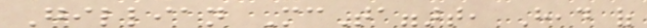Gillian McTaggart, Head of
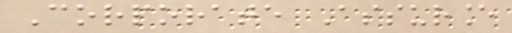Corporate Assurance
